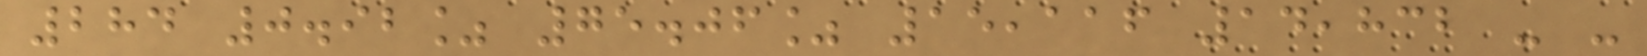284 0.92% 75.06% 15,116 14,832 - -
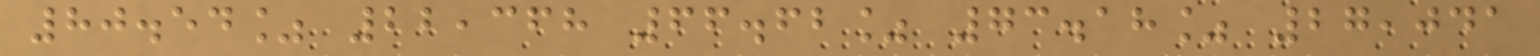80.54% 22,368 66.62% 73.18% 27,041
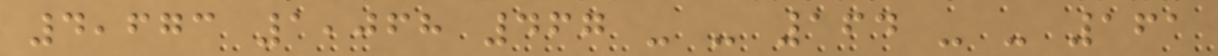4,673 1,068 467 - - 164 - - 161
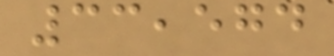33,574
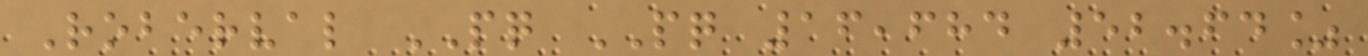Roberval PQ PQ 16,684 52.64%
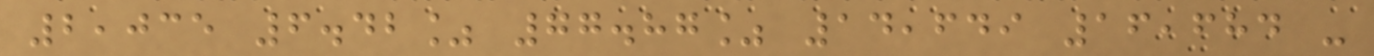2,035 6.42% 77.87% 14,649 16,684 -
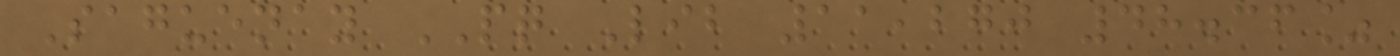Saguenay PQ Lib 11,270 48.36%
